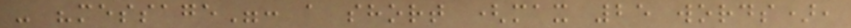- "message": a short (max 25 words),
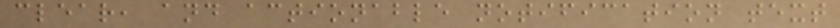clear, and actionable notification text
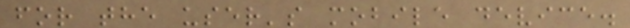for the user's mobile device.
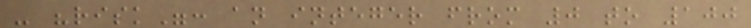- "risk": an integer from 0 to 100
